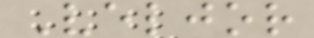Veljor
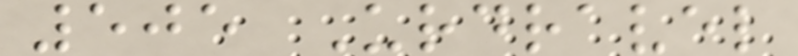505 Urdravel
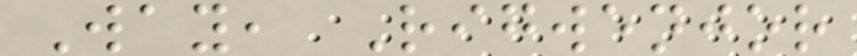Way, Rigwenjor
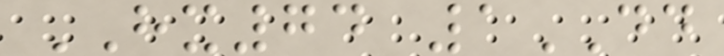HX74 1DD
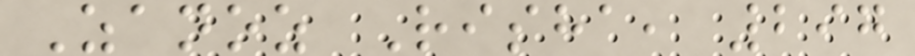Zanoz Risha, 297
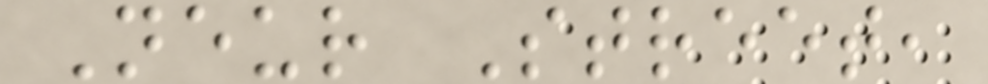Neur Street,
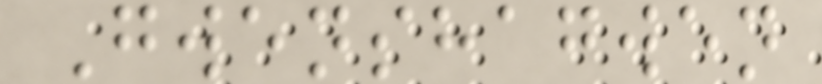Gwenshagwen
